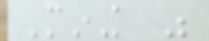Mining was
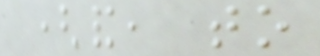(and, to
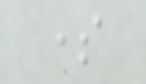some
